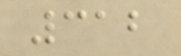312
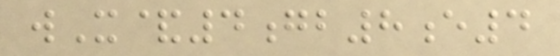wX&4gb8e4
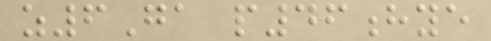z6Ga p46hye
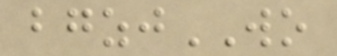bgzjWO
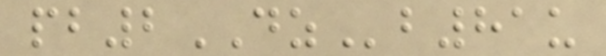pb2DZb81u
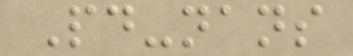Pd-nans
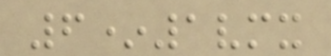6*1vmx
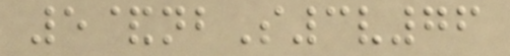5&nbS3v76
